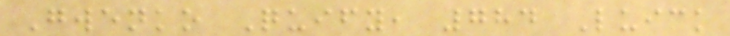Gwenko Quify, 784 Luick
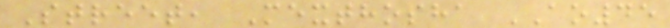Street, Mexthosha AO45
